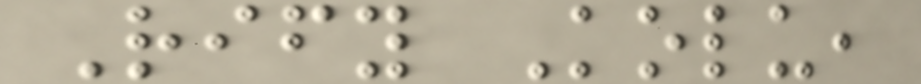Rify Kolu,
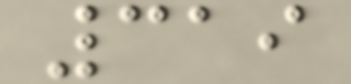319
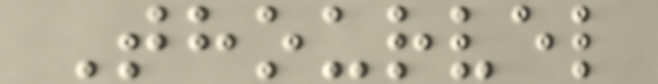Thourvel
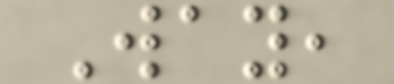Way,
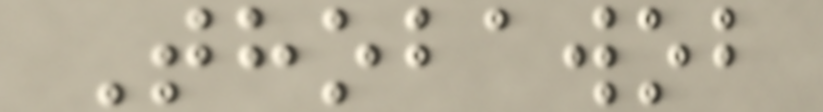Thobawob
